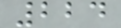224
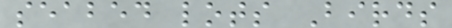seabed lots Birds
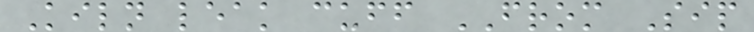Kiln leak cuff FROM Sip
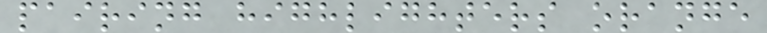pairing highlighters orange
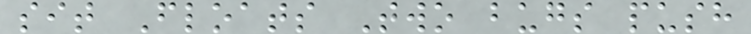sit Floats Two bugs push
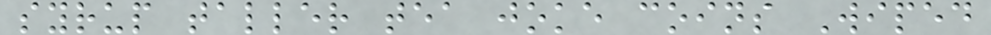syrup taller tea joke coins Wiped
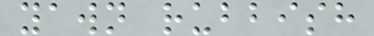yawn rubbish
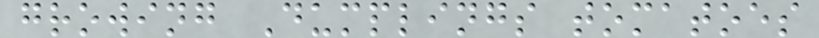growing Dumplings tomatoes
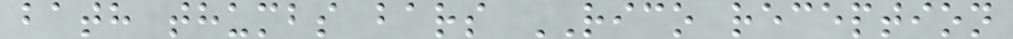bath thumbs bars RICO reception
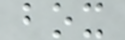box
